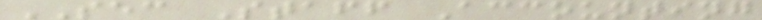SEC Staff Accounting
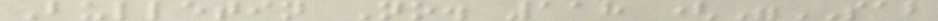Bulletin No. 118 ("SAB
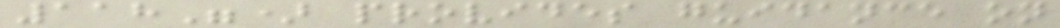118") provides guidance on
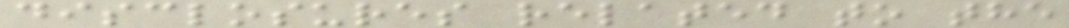disclosures related to the
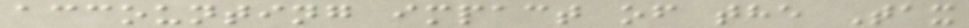accounting impact of the Tax
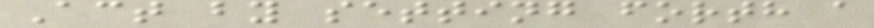Act by setting forth a
